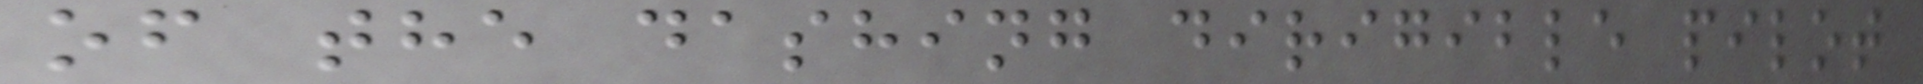of the dashing dirigible pilot
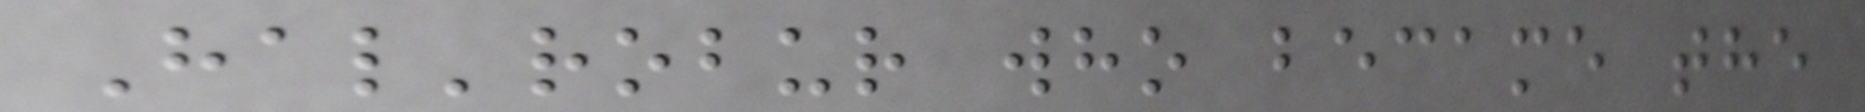Hal'robur who became the
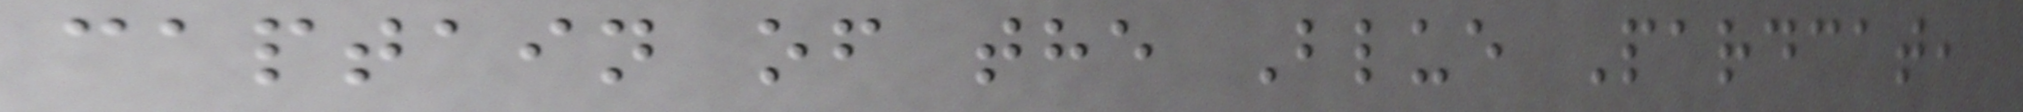captain of the Blue Pardcat,
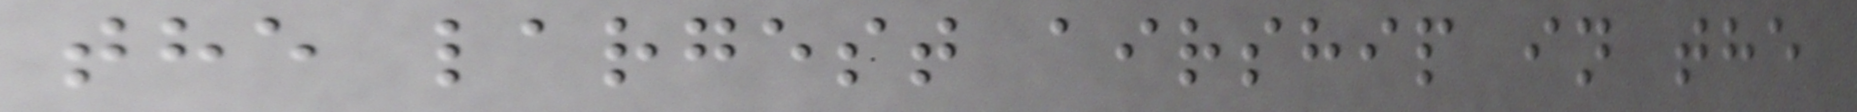the largest airship in the
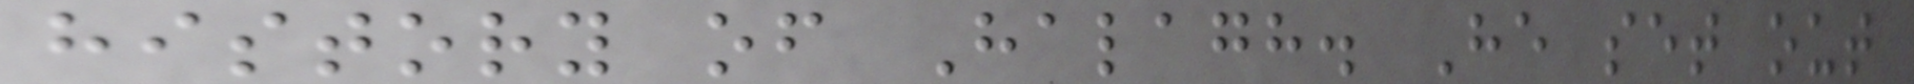history of Halagh. He set out
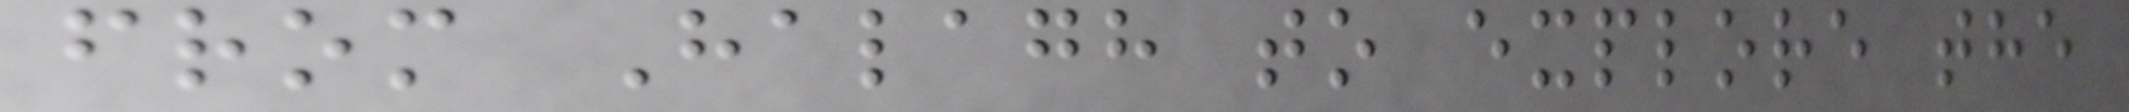from Halagh to explore the
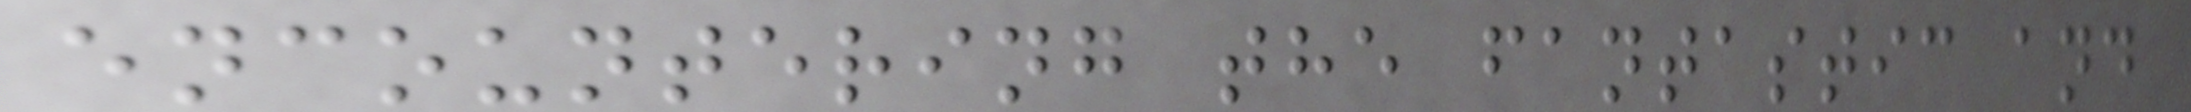encountering the fantastic and
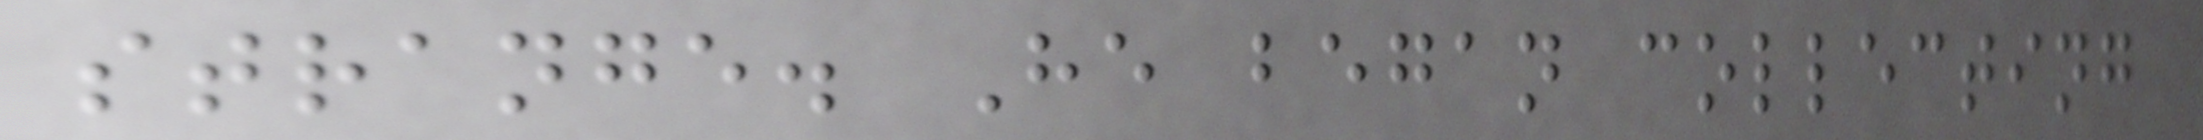strange. He began collecting
